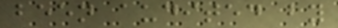been audited by
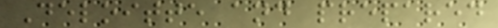Deloitte and prepared
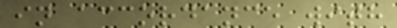in accordance with
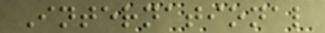International
